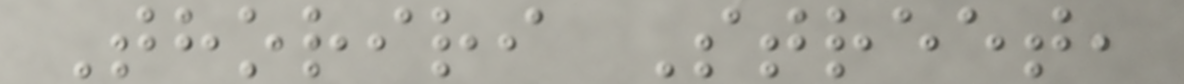Thoriri Street,
